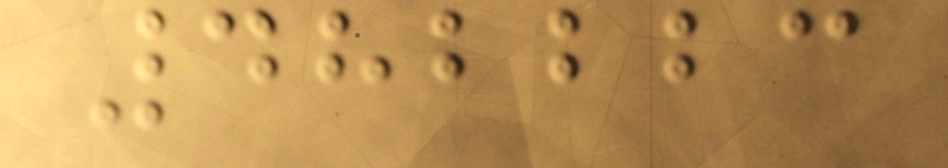482223
